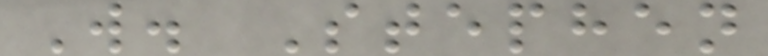W. Stephen
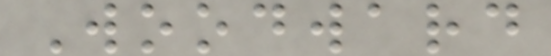Woodward
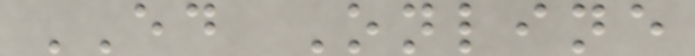ED Online
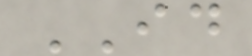ID
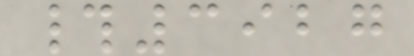#3927
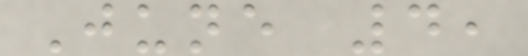June 4,
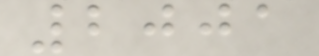2001
